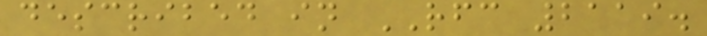described in RFC 2119.
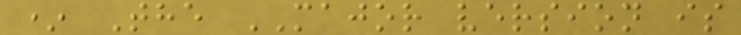* The MAJOR version is
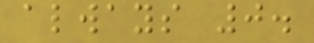always 0.
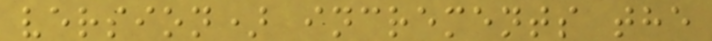version) increments the
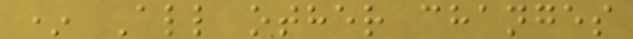* All other changes
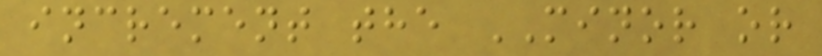increment the MINOR or
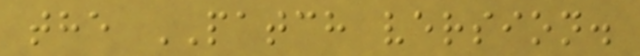the PATCH version.
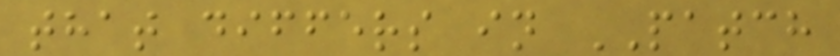that differs in PATCH
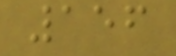156
